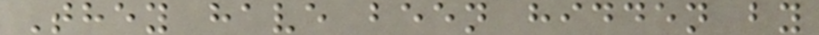They have been hidden by
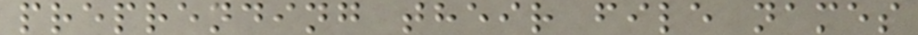preprending their file names
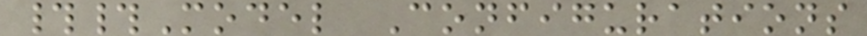##Model Configurations
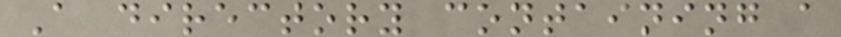A directory containing a
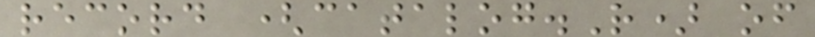record (catalog.R) of
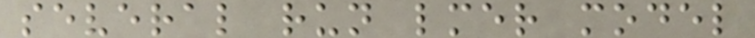several run lmer model
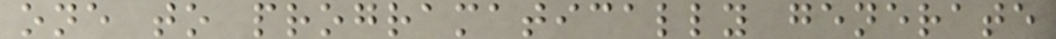one to programatically generate
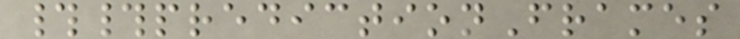##predictionFrames
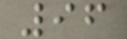96
